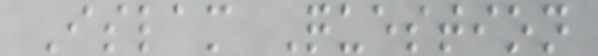Islam Question
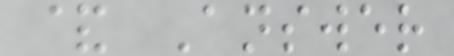& Answer
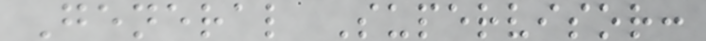General Supervisor:
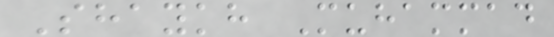Shaykh Muhammad
